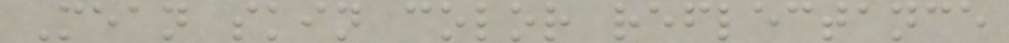Mean skin color reflectance
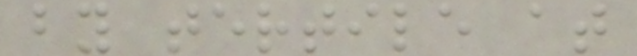by tertile at
